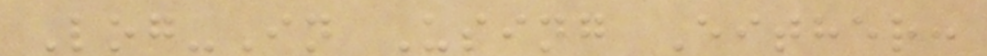Log-In Using Either:
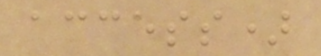access)
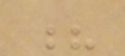?
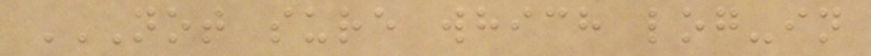NOT SURE WHICH LOG-IN
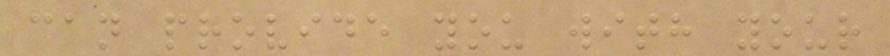can provide you with your
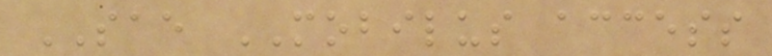SAE MOBILUS access
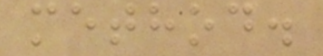method.
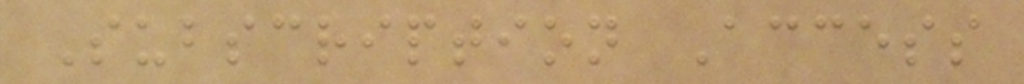Subscription Access
